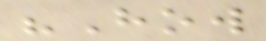"How
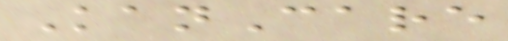KanCare
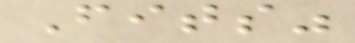Fits"
